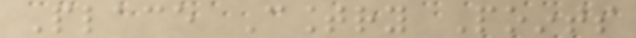Place Country Points
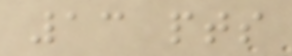13 pts
